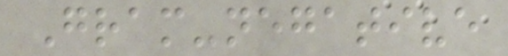Gram-negative
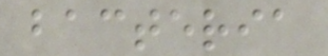bacteria
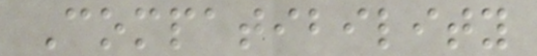Compatibility
